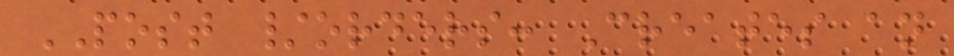POST /orders: Creates an
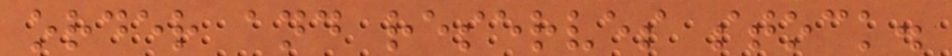order and reserves stock.
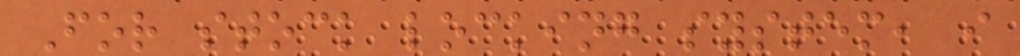For stock locking system, i
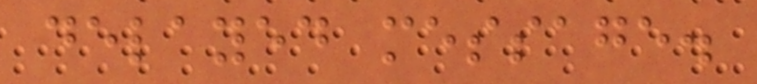delayed message.
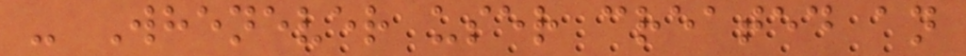- Whenever user created an
